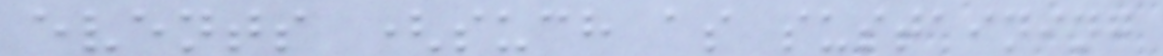events (such as sustaining
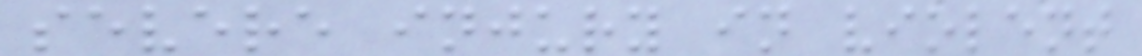severe injury in violent
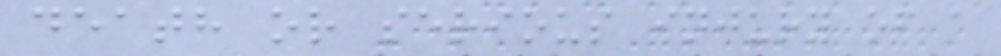death or serious injury of a
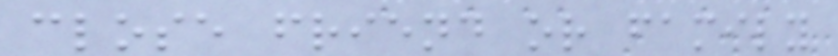close friend or family
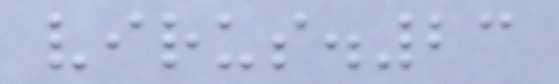virus.23
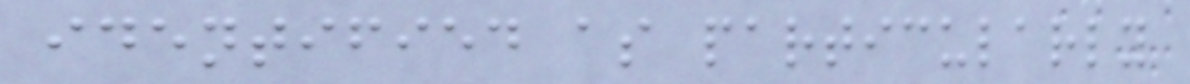identified as particularly
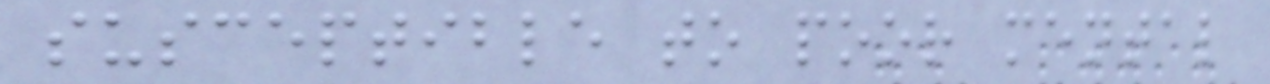susceptible to poor mental
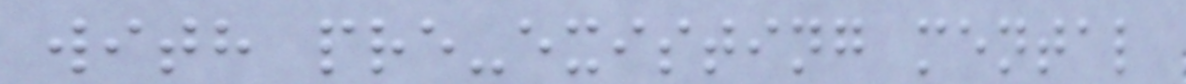with pre-existing mental
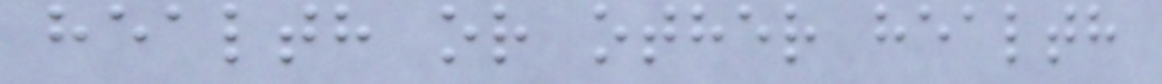health or other health
